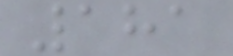181
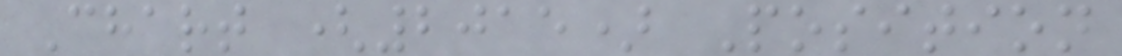Chart (2015) Position
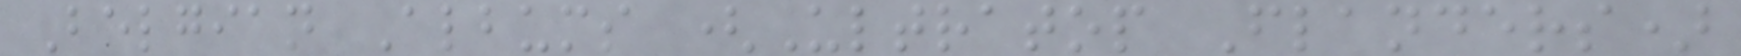Belgian Albums (Ultratop Flanders)
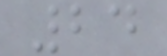24
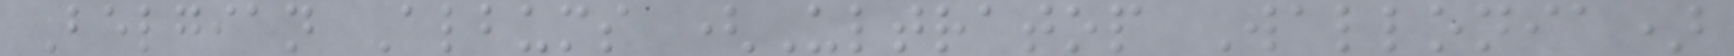Belgian Albums (Ultratop Wallonia)
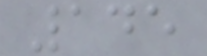145
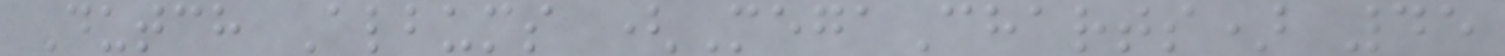Dutch Albums (MegaCharts) 45
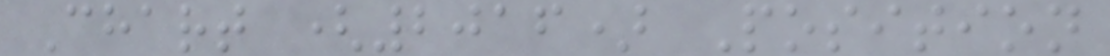Chart (2016) Position
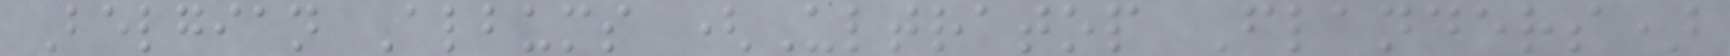Belgian Albums (Ultratop Flanders)
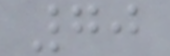70
